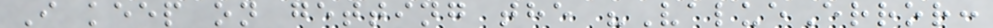I keep on getting the "ValueError:
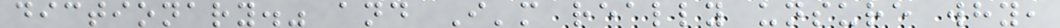dictionary." and I'm really unsure why,
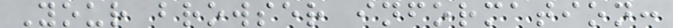Your browser information:
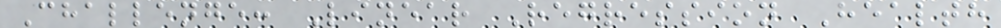Challenge: Linear Regression Health
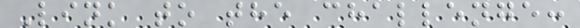Link to the challenge:
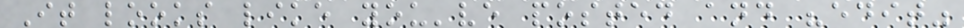It looks like you've posted and "edit"
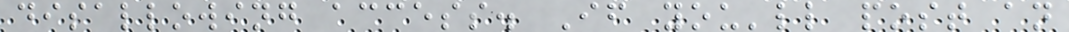disallowing access. If you'll post an
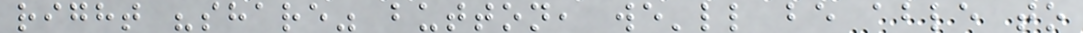right "share" button, we'll be able to
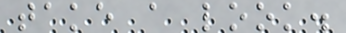take a look.
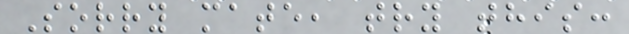Sorry mate, try this:
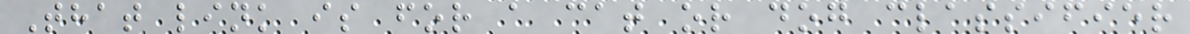That link is for a cat or dog classifier
